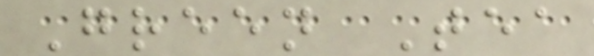Green Tea
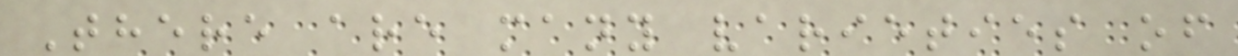There are many varieties of
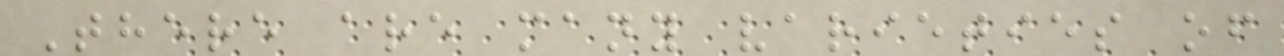There are many varieties of
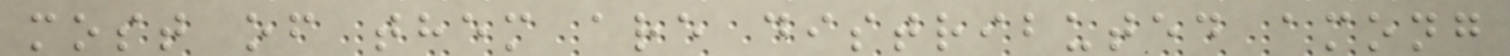most of them are distributed among
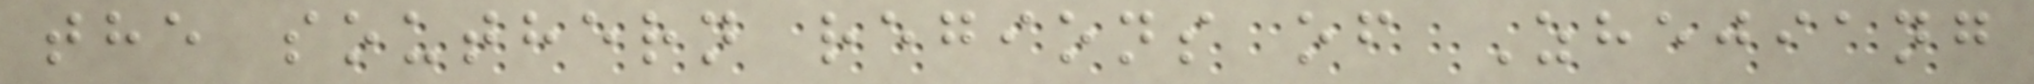the southern regions of Zhejiang
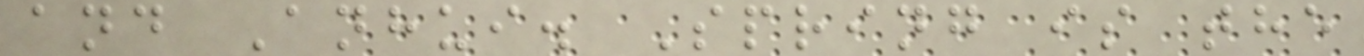and Anhui. Spring is the
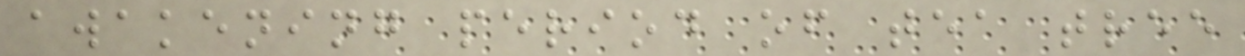awakening period of tea tree
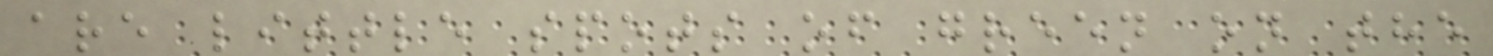are little spots of green on the
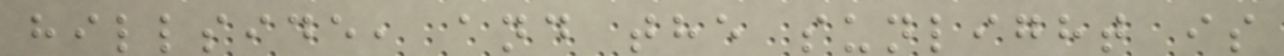hillside, and the sunlight is
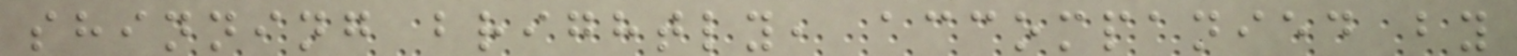shinning brightly, accompanied by
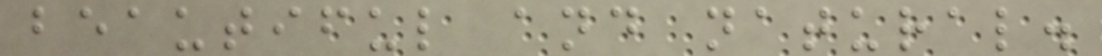beautiful and natural.
